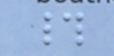#
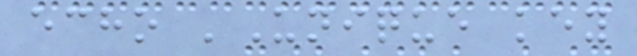echo 'Unique key
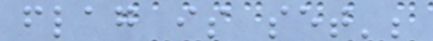flag is set';
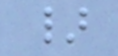}
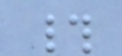#
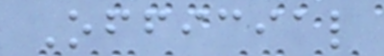Official
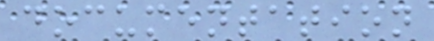documentation
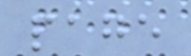page
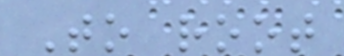To root
